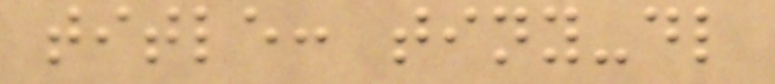title: tiny-dl
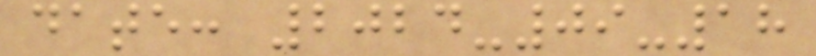date: 2024-09-18
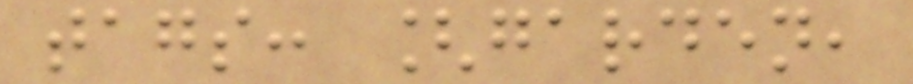tags: [garden,
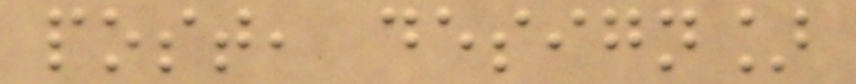post, design]
